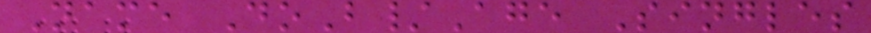Name DoB/Age Singles
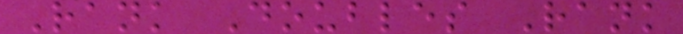Rank Doubles Rank
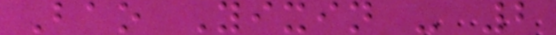Bao Yixin - 2
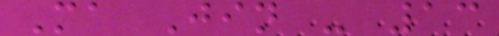Ma Jin - 13
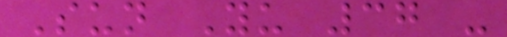Sun Yu 37 -
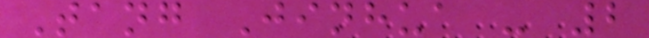Tang Jinhua - 2
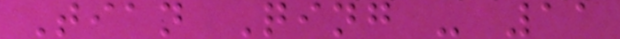Tian Qing - 11
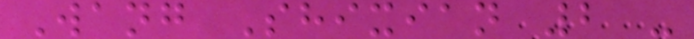Wang Shixian 2 -
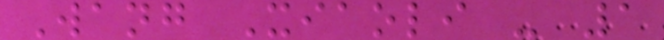Wang Xiaoli - 1
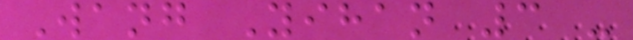Wang Yihan 3 -
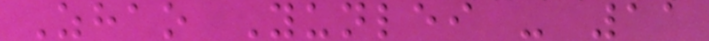Zhao Yunlei - 11
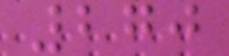270
